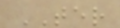TER
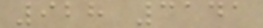928 3141
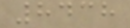8438
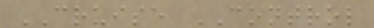CRUISE CONTROL
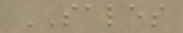SALES
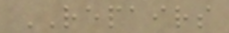REPAIRS
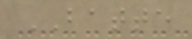BATTE
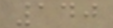140
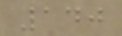140
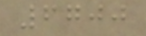6700
